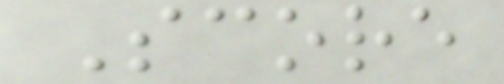Score
